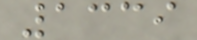1339
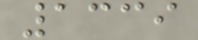1339
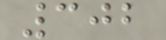302
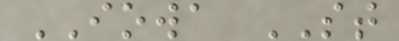IOWA ST
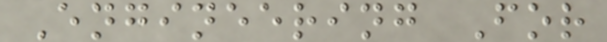Engineering For
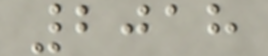2018
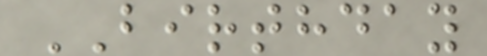BIRTHDAY
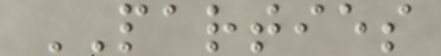PARTIES
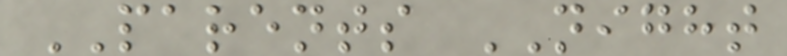PARENTS NIGHT
